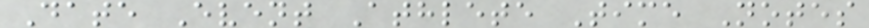Date Event Athlete Time Notes
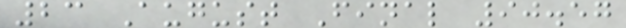23 August Final 90.57
